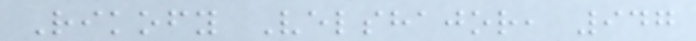Rikofy Velshajor, 947
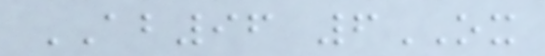AB96 6OX
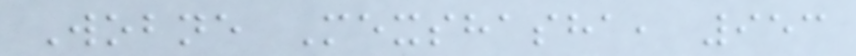Wobne Mexshasha, 953
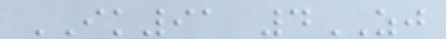IK91 4ZJ
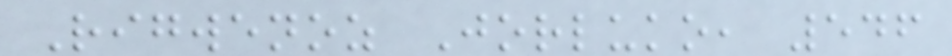Rigwenoz Jorluko, 546
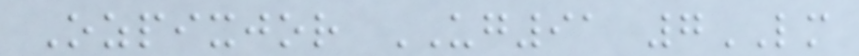Ozpixjor UG91 7LM
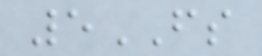5FS
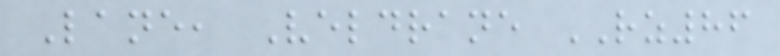Lane, Veldrane RZ86
